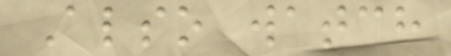Also watch
